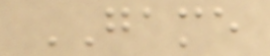GAME
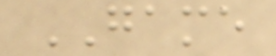GAME
